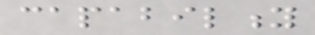capability
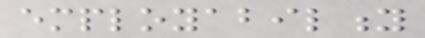employability
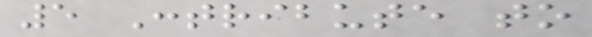5 Contribute to
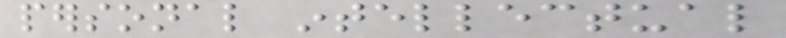personal intellectual
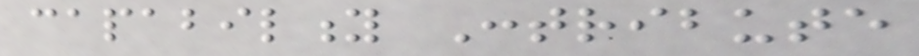capability Contribute
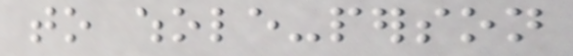to whole-person
